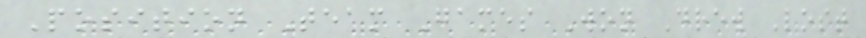Position Team Games Won Drew Lost
